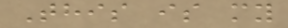This is my
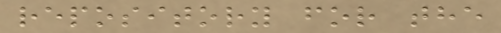repository for the
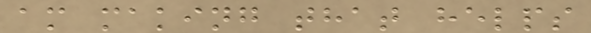am making that helps
